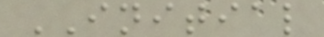INITIAL
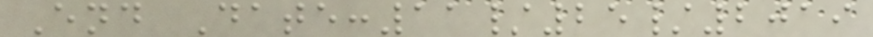End Date:11/25/2019
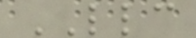LLC
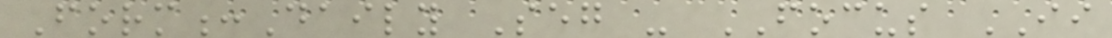Form:Daily Seg - FOCUS II
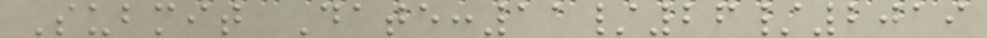Submit Date:11/26/2019
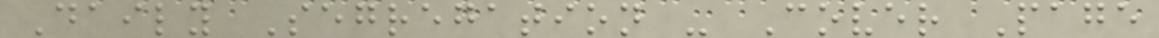Daily Segregation - Cover Page
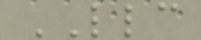LLC
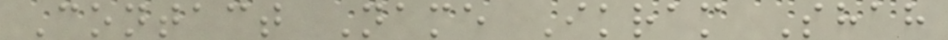Contact Name Ikram Shah
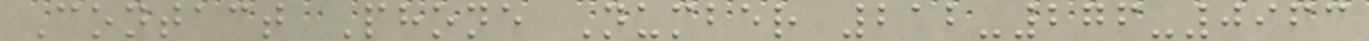Contact Phone Number 212-276-0963
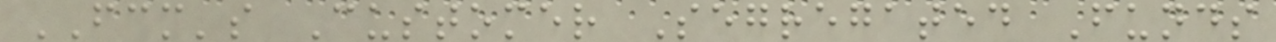FCM's Customer Segregated Funds
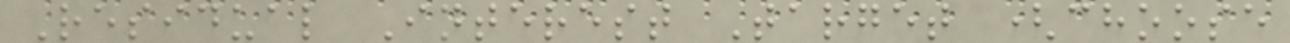Residual Interest Target (choose
